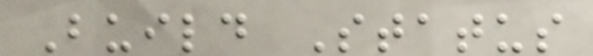Build Status
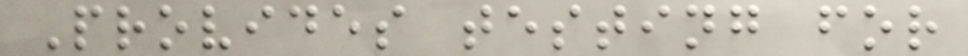Provides testing for
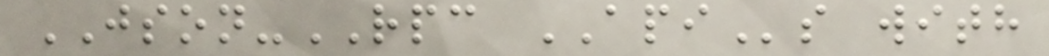JSON-RPC APIs with
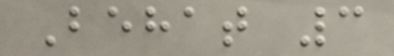Behat 3
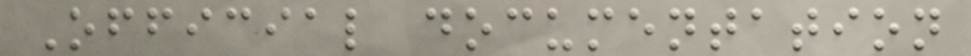Official documentation
